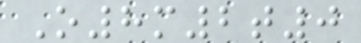O8m2t0
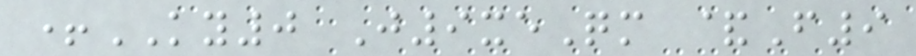+KY0 J9xeQm &F9
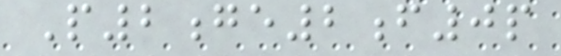P2ge2f0p
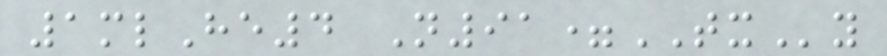1mlHe4 N91=TXy
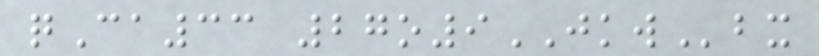qCa33 27o9JKWbx
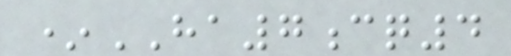*HA7cq4
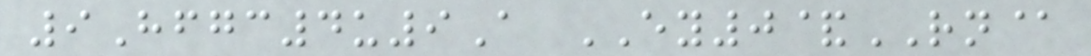9Hfgc4u9A EY0&RN@
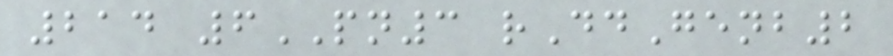214 6PN3 rDdGenb2
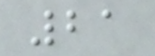21
